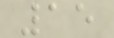15
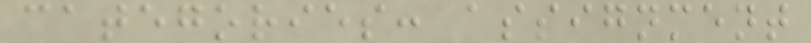categories: assignment
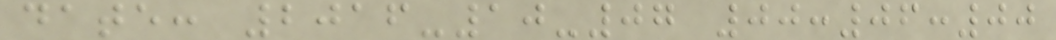date: 2016-10-07 00:06:00
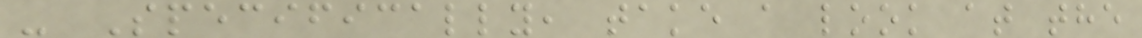- Specifically, take a look at the
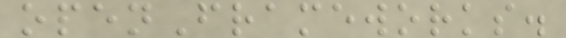openFrameworks.
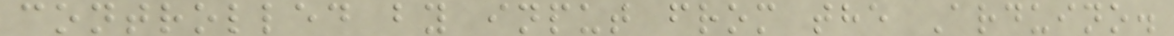controlled by input from the Arduino.
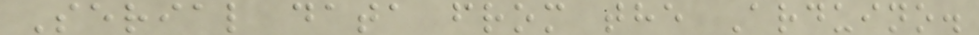Serial data from the Arduino.
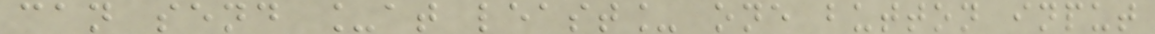can send _at least_ one button input
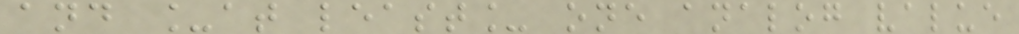and _at least_ one analog value
